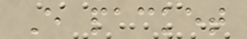Every packet
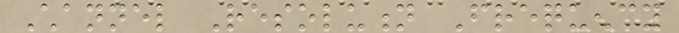Channel Resolution Frequency
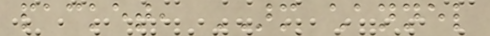packet, ARM channel
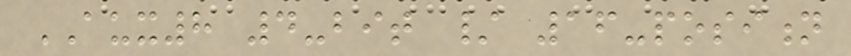AUX8 4-bit / 16-position
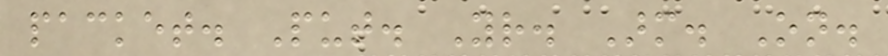packet. Put. Your. Arm. On.
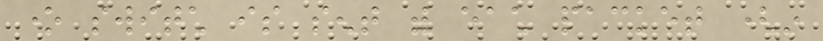one switch is sent with each packet (in
